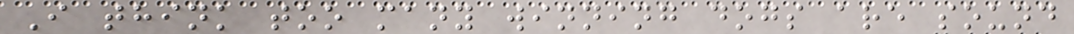I think too many winning dogs are sound
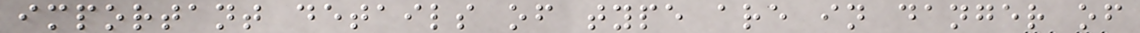important details of type are in danger of
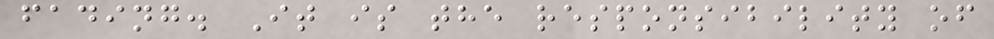fading. It is the responsibility of
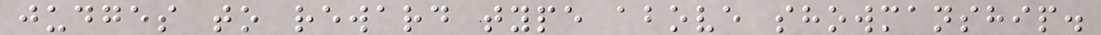judges to reward type above showmanship.
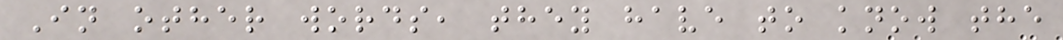In other words, they have to know the
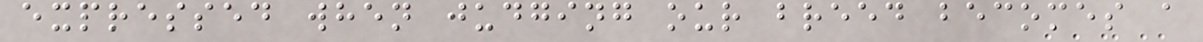expressed when judging our breed becomes a
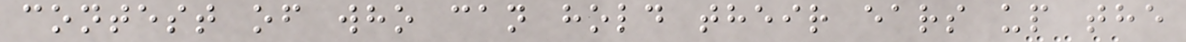contest of who can hold their ears up the
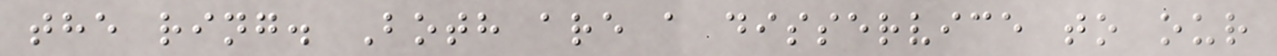the ring. Both are a disservice to our
